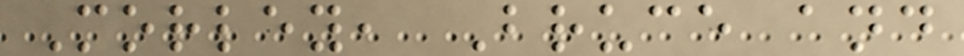Morley, Bruce and
